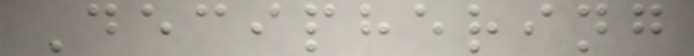Deciphering
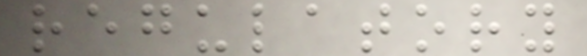regulatory
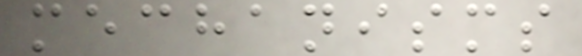mechanisms
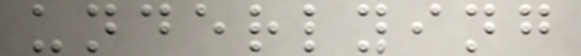underlying
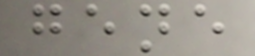gene
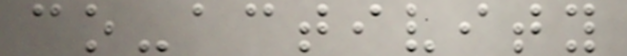co-activity
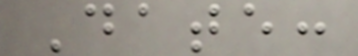Date:
